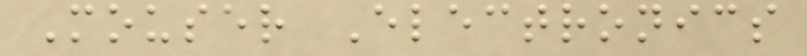Mouser Electronics
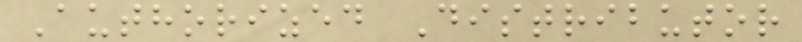Authorized Distributor
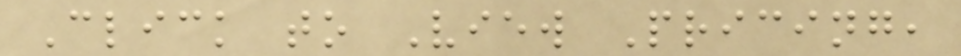Click to View Pricing,
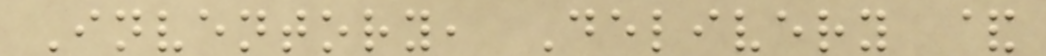Inventory, Delivery &
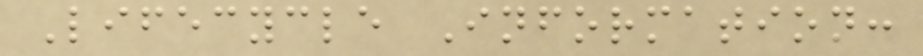Lifecycle Information:
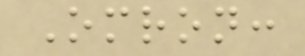Omron:
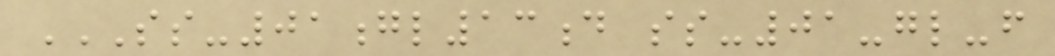SS-01GL13D SS-01-GL-F
